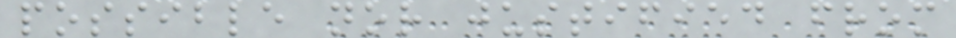possible nor justified from
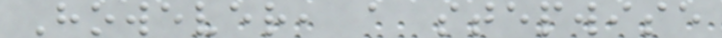However, a stepwise
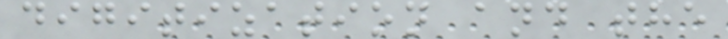digitization and the
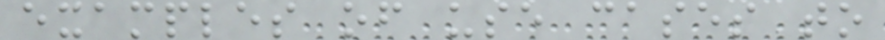examples of use cases to
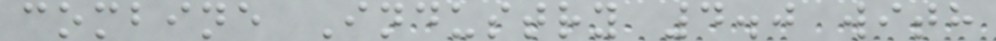combine Industry 4.0 with
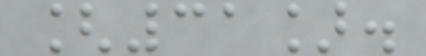[31].
